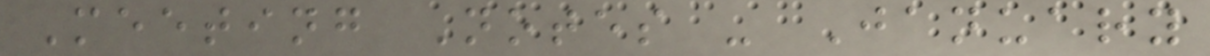Meeting Notes - January
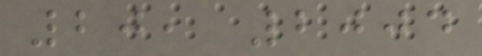20, 2004
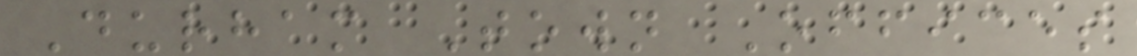Durham Town Offices
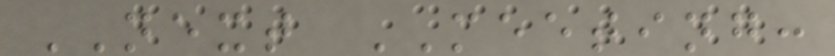NEXT MEETING:
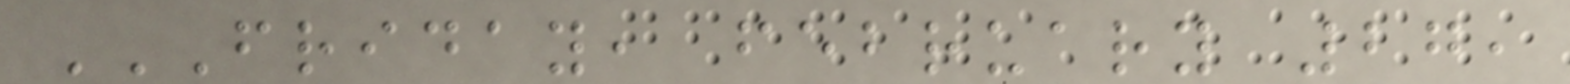FRIDAY, FEBRUARY 27,
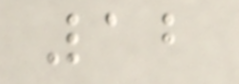12
